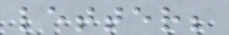letter;
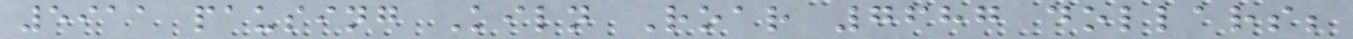5911 pausing Kiln Roar 7687 dollars;
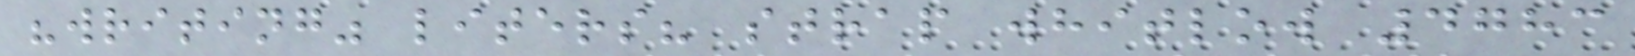"writing" liters? strap whitlow 4783
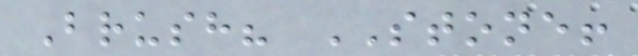Brush? STONE!
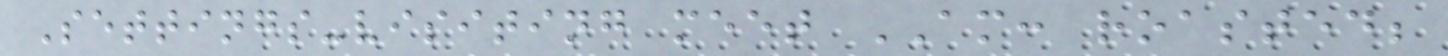Settings-visiting meet AM: roasted;
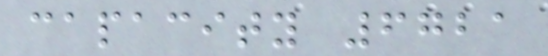capacity 6721
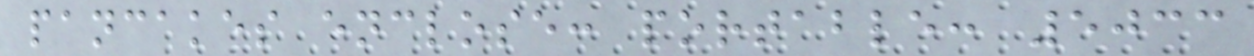pancakes enclose: portable: 5033
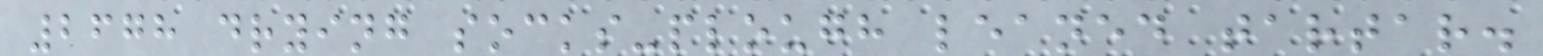2678 drying socks-plough leaned tartar.
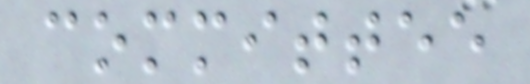committee
